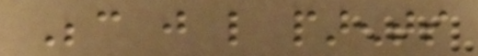Because just like parents
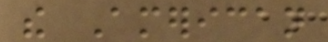the American
